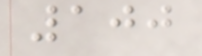100
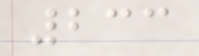233
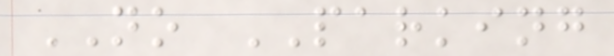NO PARKING
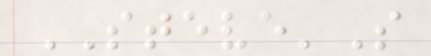STEVE'S
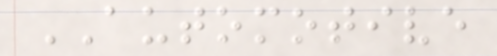AUTOMOTIVE
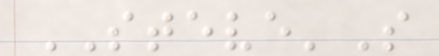STEVE'S
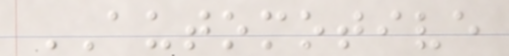AUTOMOTIVE
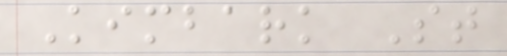Kimbark St
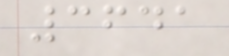3641
